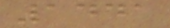1441
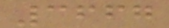3667
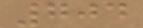704
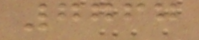7767
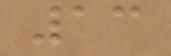13
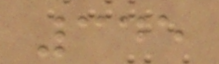345
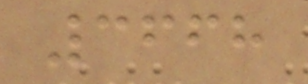3668
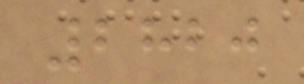2820
